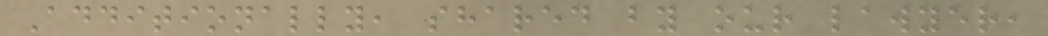Additionally, shared by our lawyer,
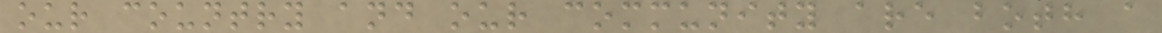our country and our community are both a
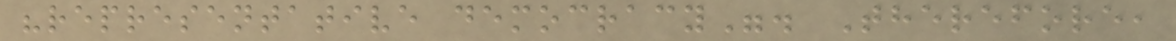"representative democracy". Therefore,
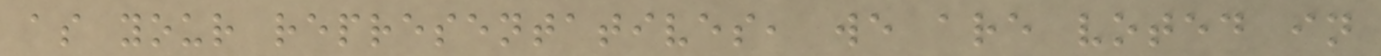as your representatives, we are voted in
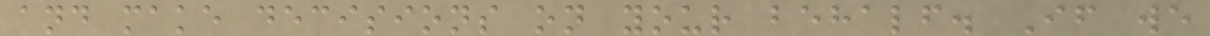and make decisions on your behalf. If we
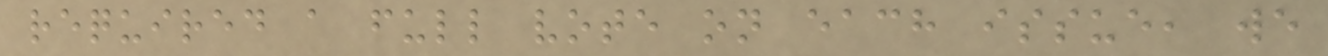required a full vote on each issue, we
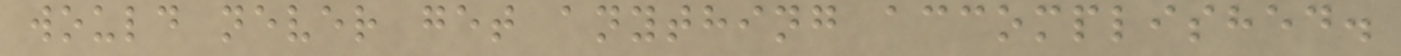would never get anything accomplished.
